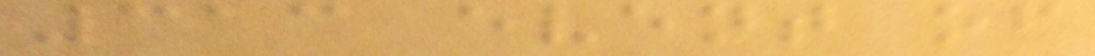313 event of
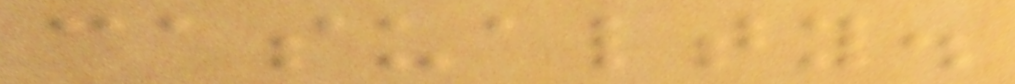casualty.
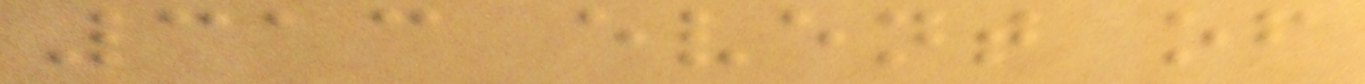313 event of
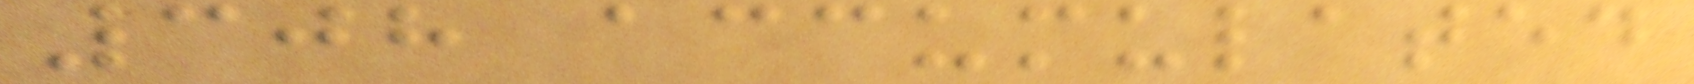308 accumulated
